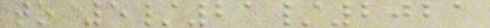to 5/21/2021
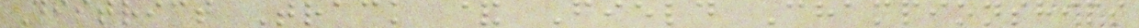District Track & Field Championships
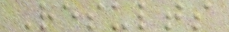Results
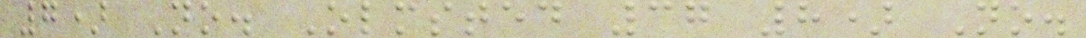7) No. Olmsted 37 8) No.
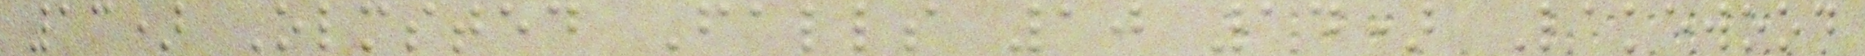13) Olmsted Falls 10 14) Lakewood
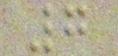7
